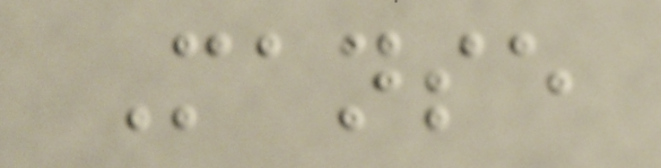Manse
